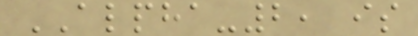ALPHA-2, is
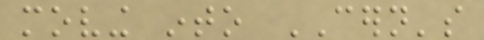moving into CERN's
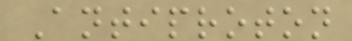Antiproton
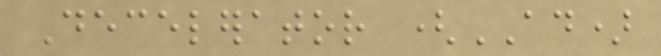Decelerator (AD)
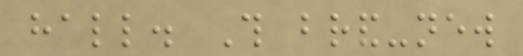hall. This brand-new
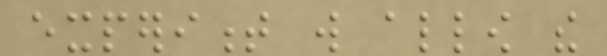experiment will allow the
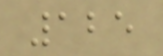125
